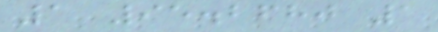1 95.2680 1
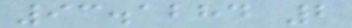93.1284 2
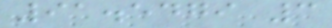91.5479 3
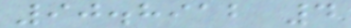90.8912 4
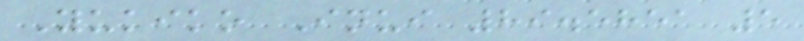Yukiko Inui 89.5851 5
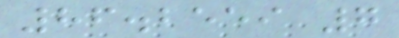86.2559 7
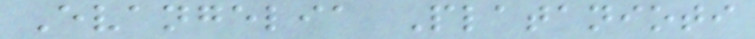Evangelia Platanioti
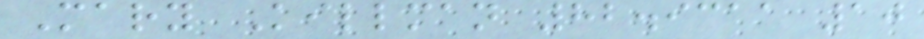Mary Killman 82.9311 10
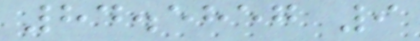84.5857 9
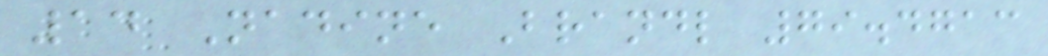14 Nadine Brandl 79.4713
